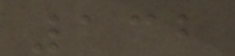132
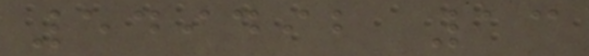549492 13
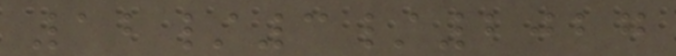12/3/2027
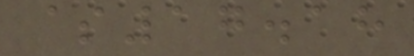$17.18
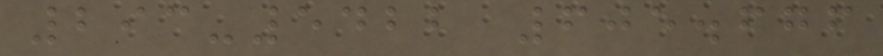293-5422 605.676
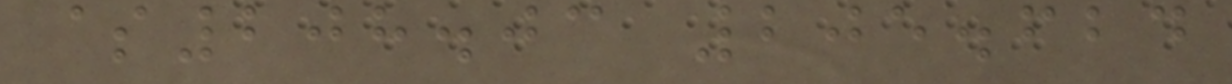$208.03 205.624
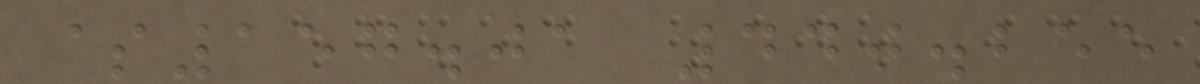$157.01 440.255
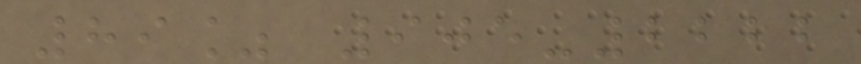89% 905-2222
